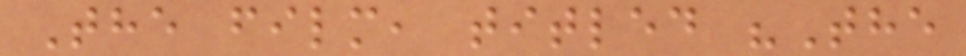The film, titled "The
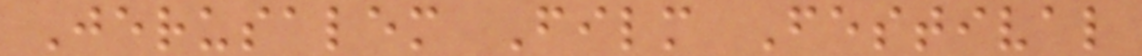Jerusalem Film Festival
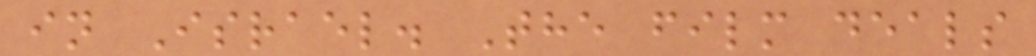in Israel. The film deals
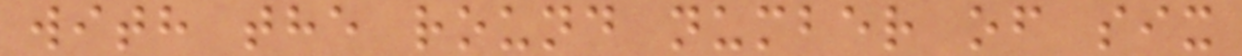with the round number of six
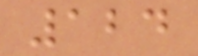124
